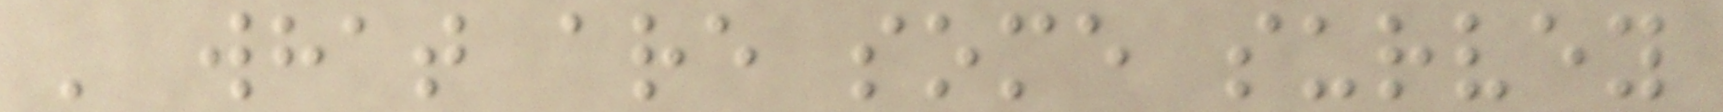' what are some survey
